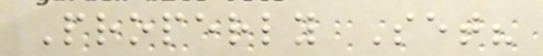Properly Set?
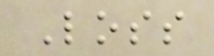Loss
